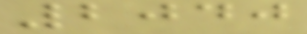2040
